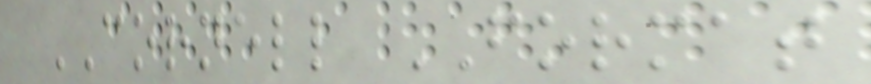CORNELL FORMAT
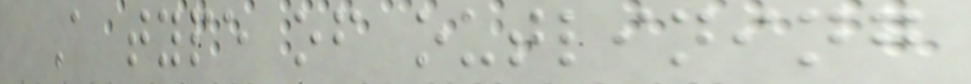A type of outlining
